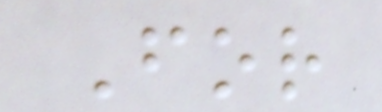For
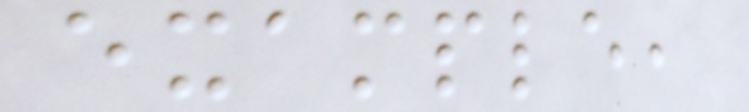example,
